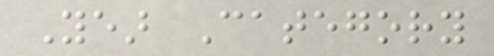Year Category
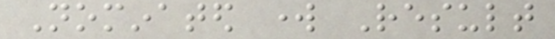Nominated work Result
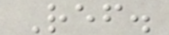Ref.
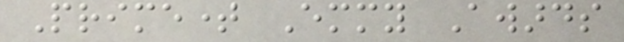Primetime Emmy Awards
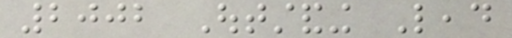2002 Outstanding Lead
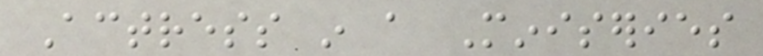Actress in a Miniseries
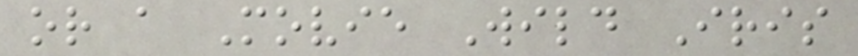or a Movie Wild Iris
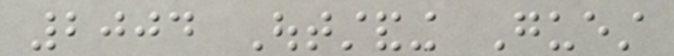2004 Outstanding Guest
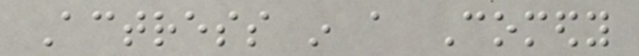Actress in a Comedy
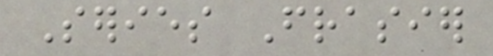Series Frasier
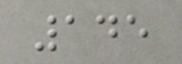145
